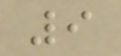9
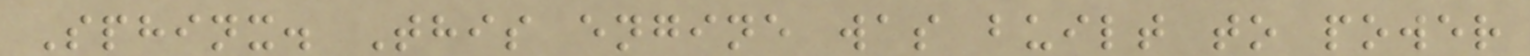Sphinx. This engine was built to power
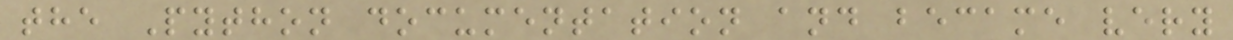the Python documentation and became very
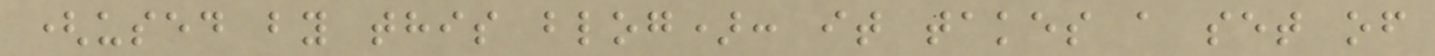(used by this blog): it takes a set of
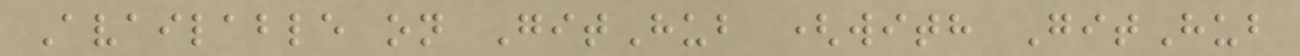Available on GitHub (with GitHub
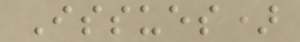Issues)
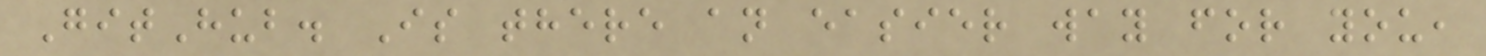GitHub. Is there an easier way for you,
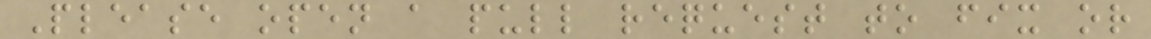Please open a pull request to fix or
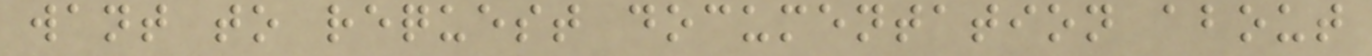want to request documentation about
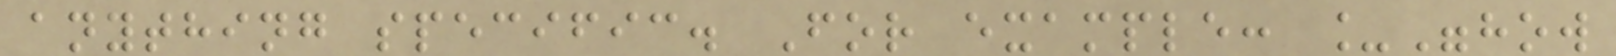anything specific. For example: _"how
